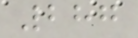287
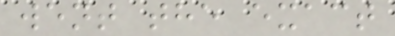went the exact
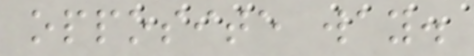opposite way.
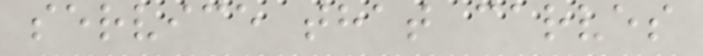service that carves
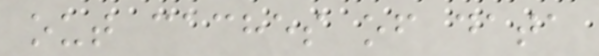out caches of data
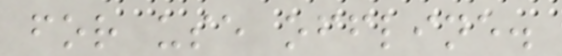for use offline.
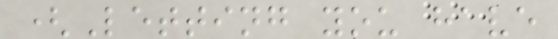(Letting you have
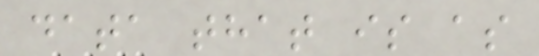data that is as
